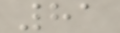81
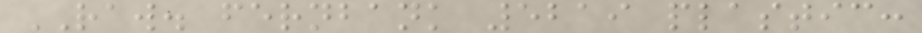RAW. fernbank 5219 plastic:
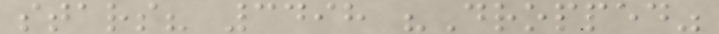stars? 3498 "Dropped"
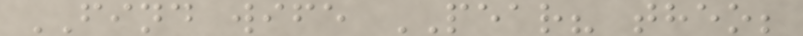FIND wife PEAR? theo;
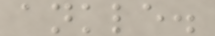ankle.
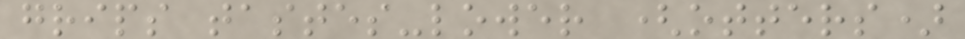grips tastes-lower (otters)
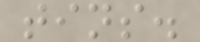tins.
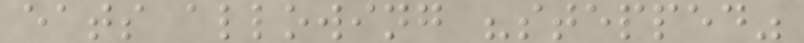eats allowing "stepped"
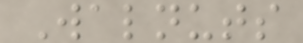Walnuts
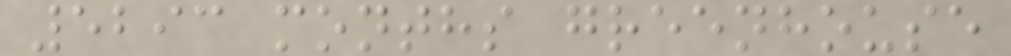5293 months greenhouse
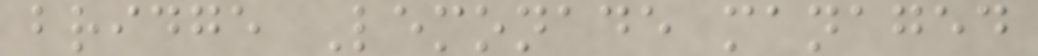bridge Lemonade managed
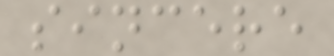sincere
